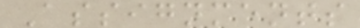Assignments
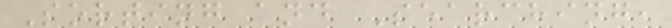Sorting and Searching,
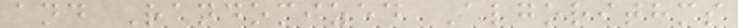and Randomized Algorithms
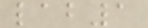lab1
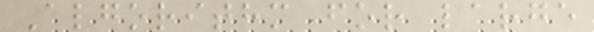Algorithm for large
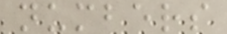numbers
